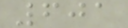601
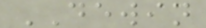DEWIN
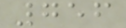756
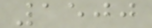1500
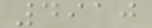4910
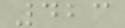423
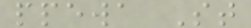ppewa St
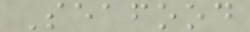Seafood
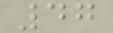47
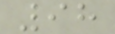98
